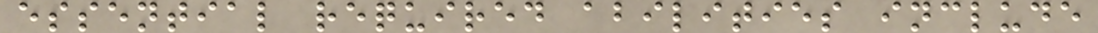essential required abilities include
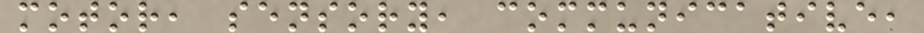motor, sensory, communicative,
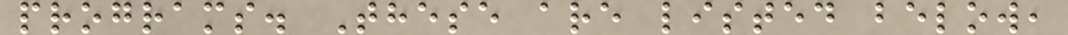programs. These are listed below,
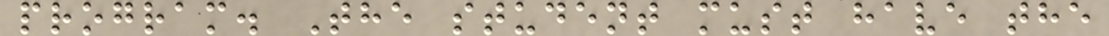program. The student must have the
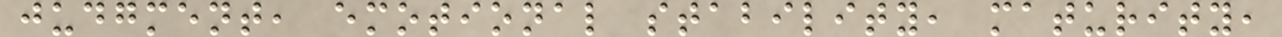judgment, emotional stability, maturity,
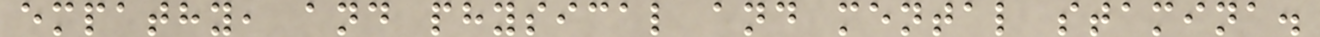empathy, and physical and mental stamina.
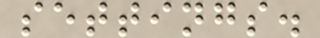settings.
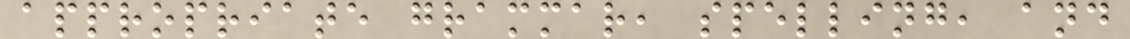appropriate grammar, spelling, and
